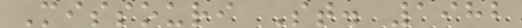Missouri St. 1982
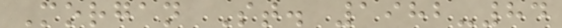Morgan St. 1982-84
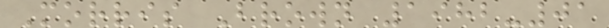Morris Brown 1982-01
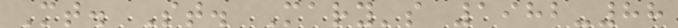Mt. St. Mary's 1982-88
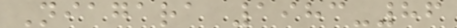Niagara 1983-86
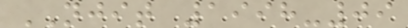NJIT 1998-09
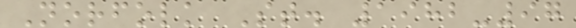Norfolk St. 1982-97
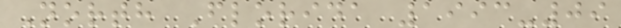North Florida 1993-09
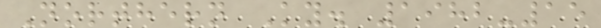Northern Ky. 1982-15
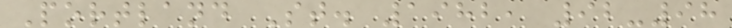Portland St. 1982, 92-98
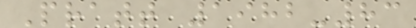Pratt 1982-83
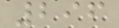296
